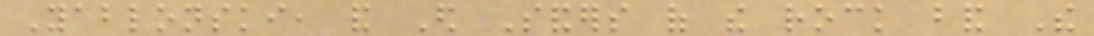Yablonski, and Ed Sanders of the rock band The
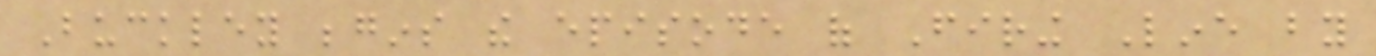Buckley begins the episode of Firing Line by
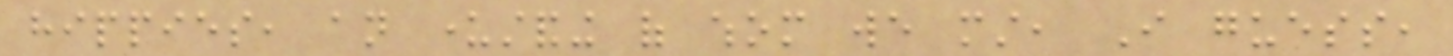hippies, an understanding of whom we must, I guess,
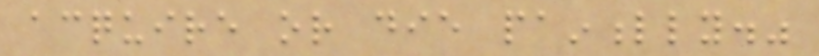acquire or die painfully."
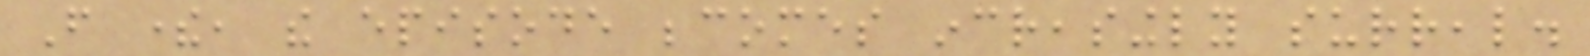From there, the episode becomes increasingly surreal.
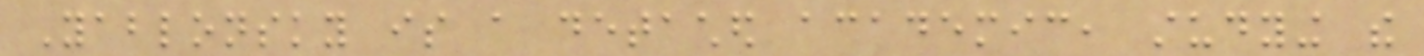Yablonsky is a detached academic, studying the
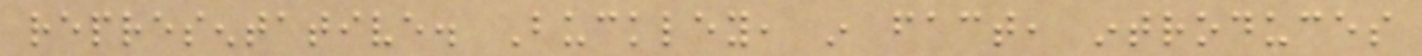representative. Buckley, in fact, introduces
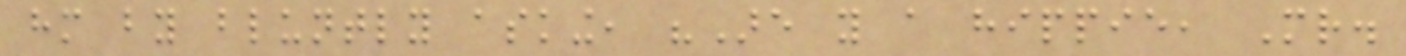him by bluntly asking, "Are you a hippie, Mr.
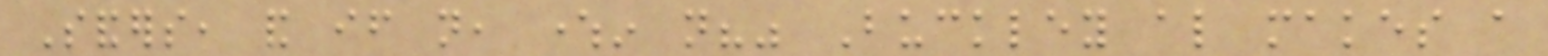Sanders, and if not, wherein not?" Buckley also makes a
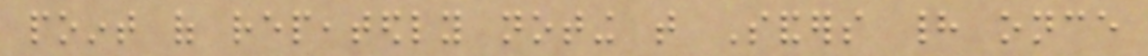point of repeatedly noting that Sanders had once
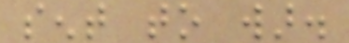sent to war.
